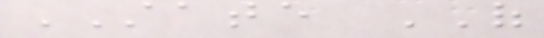STATE OF
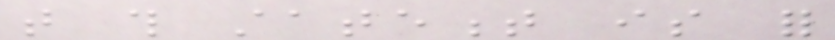that this statement is for
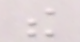the
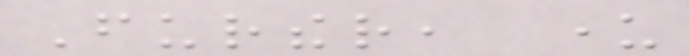Further, under
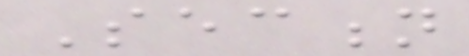Section
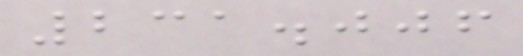231.006
